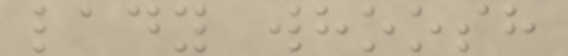lady whoosh
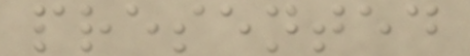presented
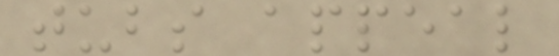tubs appeal
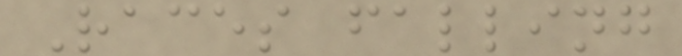Races falling
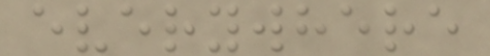everywhere
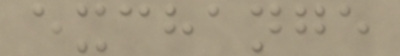exchange
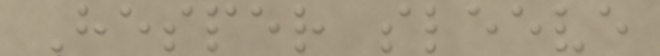Hesper sleeve
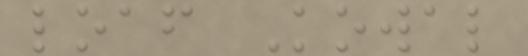loaf Kowal
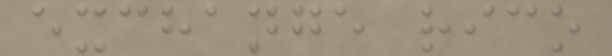exchange rico
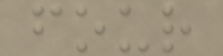four
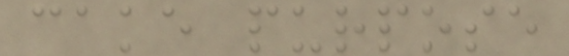cake purpose
